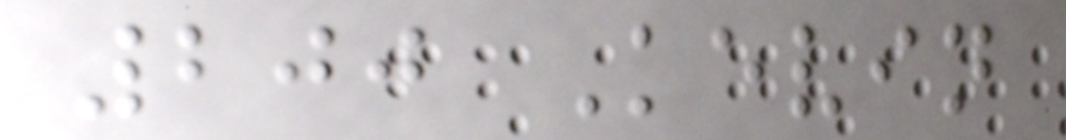200 Kevin
